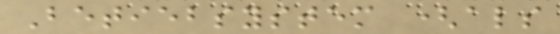Betiebsystem (als
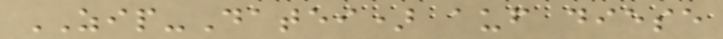ZIP-Datei) auf diese
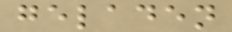geladen
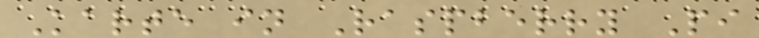Karte in Raspberry Pi
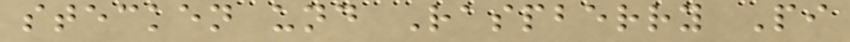stecken und Raspberry Pi
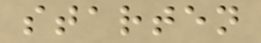starten
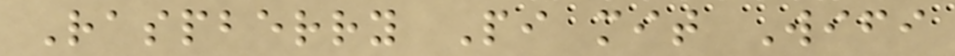Raspberry Pi mit Wifi
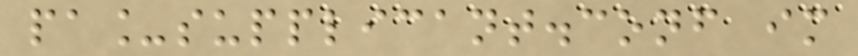pa_supplicant.conf im
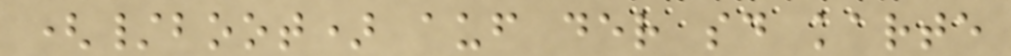(/boot) auf der sd karte
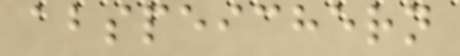abspeichern
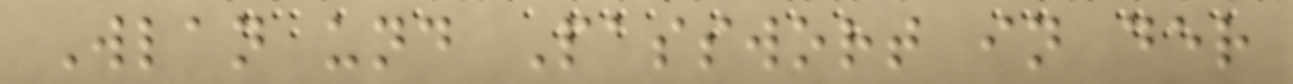Wlan und Passwort in der
